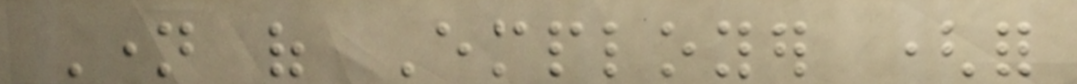Name of Employer (for
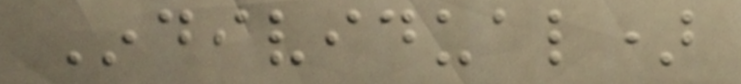Individual)
